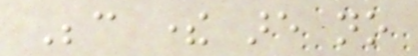Because there are no
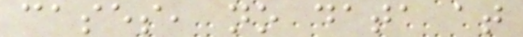cases, no data at
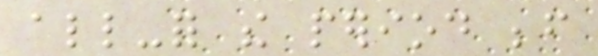all-for the period before
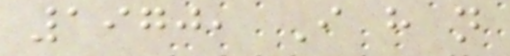1970, I have not
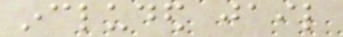included jail
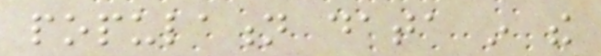population data in the
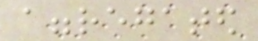aggregated
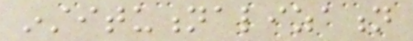institutionalization
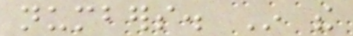numbers. In the
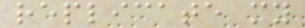replicate my
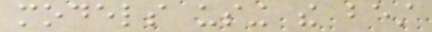models using the best
